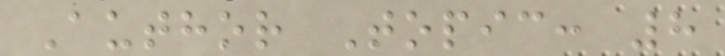Author Topic: 8
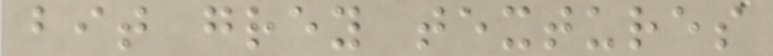bit grey textures
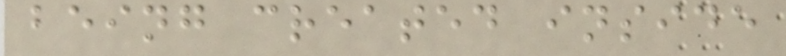being created inside
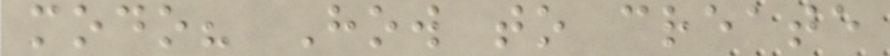modo? How to create
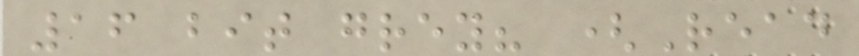16 bit grey? (Read
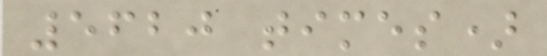5620 times)
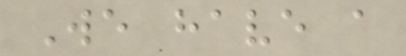We have a
